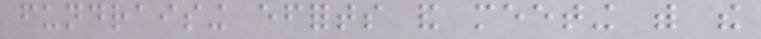fundraising efforts and meeting with the
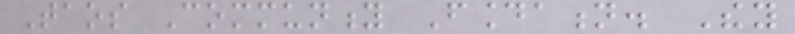Taos Community Foundation. They
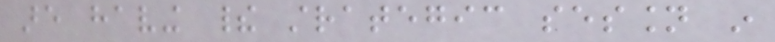are having their strategic session in
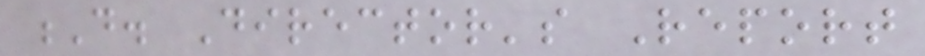D. Director's Report
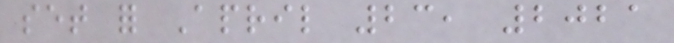set for April 23, 2021
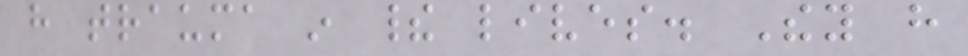have trauma in their lives. They have
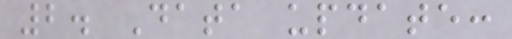2. Data update:
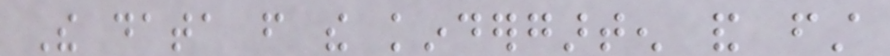The data from the kindergarten and first
